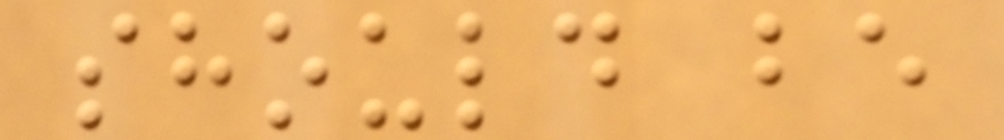should be
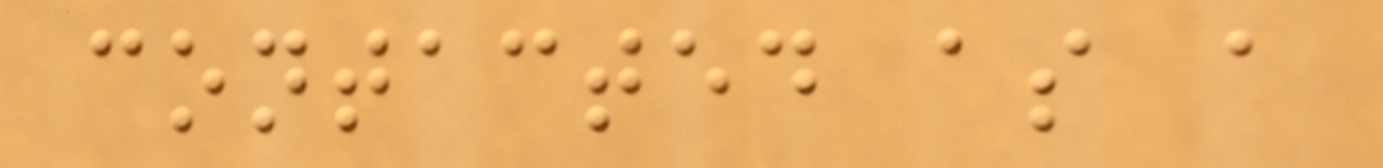contacted as a
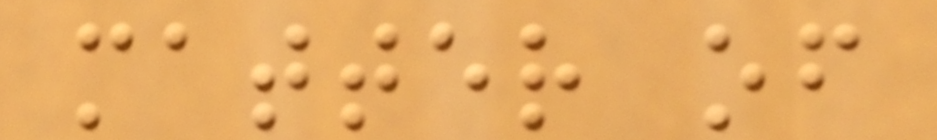matter of
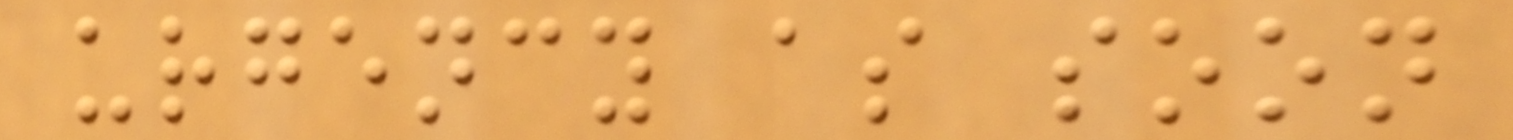urgency as soon
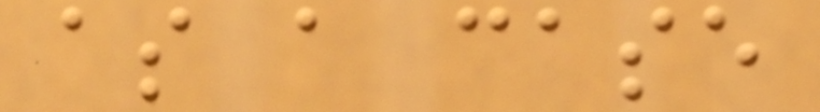as a case
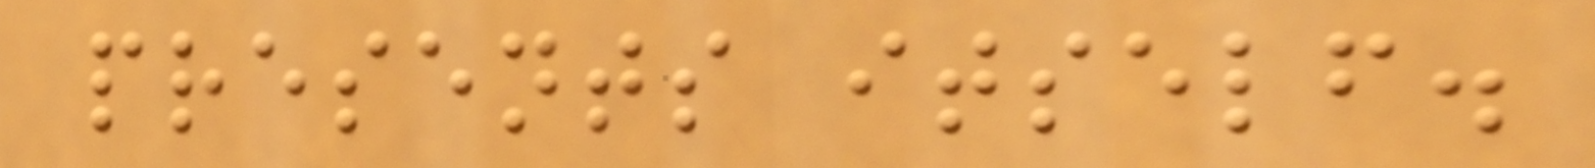presents itself.
